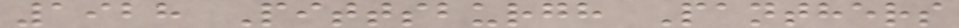1928 Pittsburgh Panthers
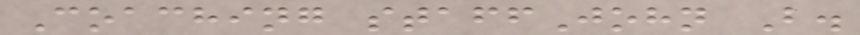Coaching staffJohn B.
